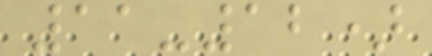11-12)
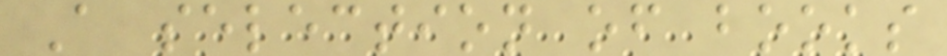A selection of books
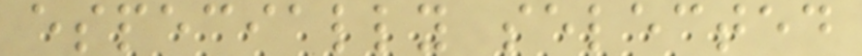especially selected
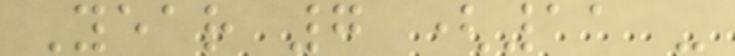Year 7 (11 -
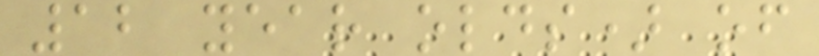12 year olds) of
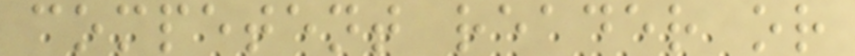competent reader or
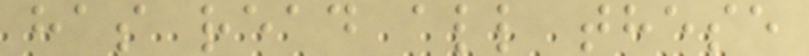has read all these
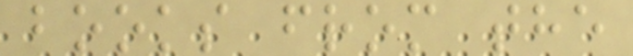books from the
